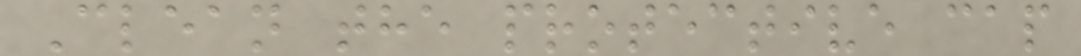Clean the protective cap
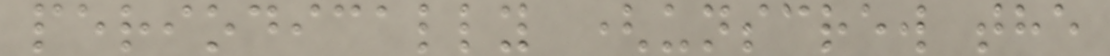periodically (unscrew the
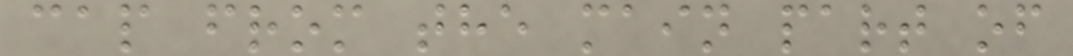cap from the main part of
